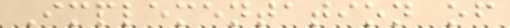Implementation of
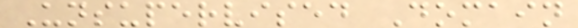Unsupervised Domain
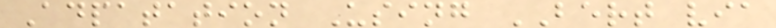Adpatation Using BERT via
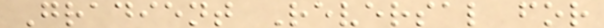Gradient Reversal for
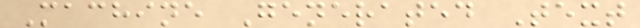Machine Generated Text
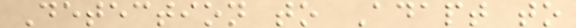Detection to Adapt to
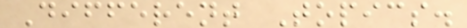Different Topics.
